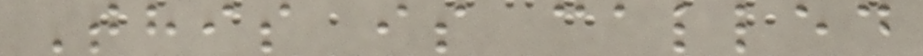This is called
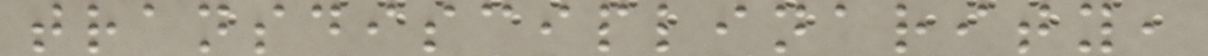transdisciplinarity,
